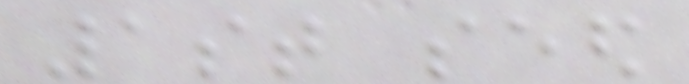1st seed
